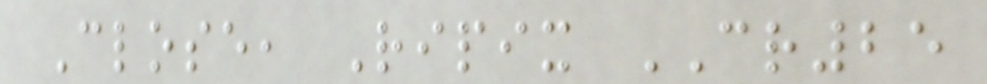Close, Ripix CR25
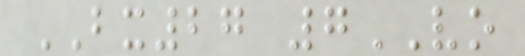BX27 7VO
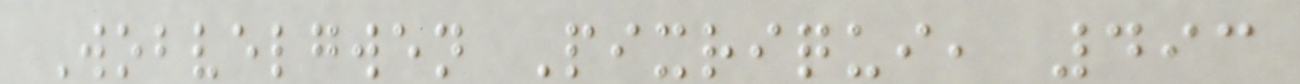Wobvelgwen Pixriqui, 493
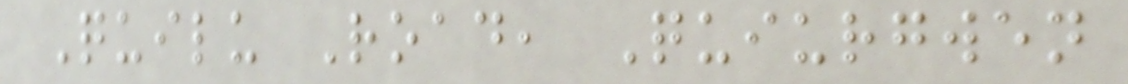Quilu Road, Quiurgwen
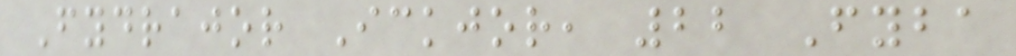Fydrajor Ickjor, 22 Fyba
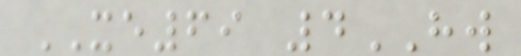XE69 4HW
